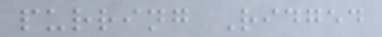purring Ridged
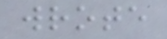wrote
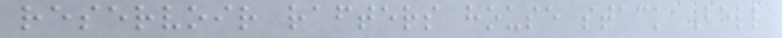reservoir rafters house stack Bell
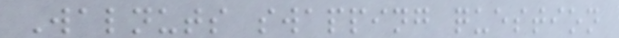Walnuts swapping question
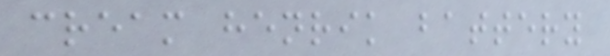cream henrik battery
